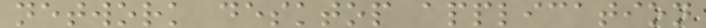network desktop application
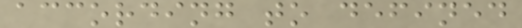according to defined
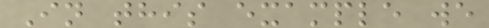In this example we
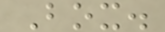Box.
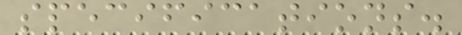specifications.
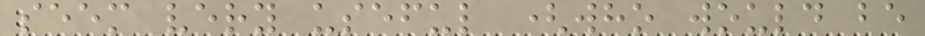seem very useful (who would be
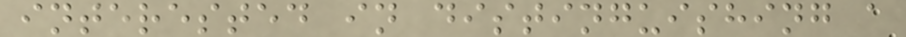interested in distinguishing a
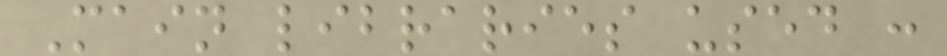Main libraries used :
